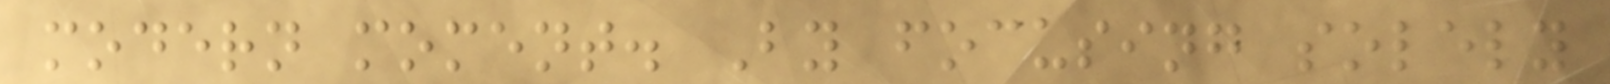modern moment. By focusing solely
